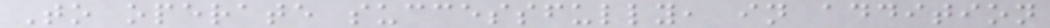To operate successfully, in addition
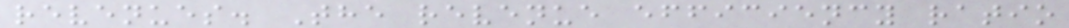revenues. The revenue efficiency ratio
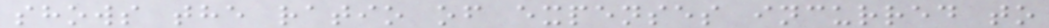shows the ratio of expenses incurred to
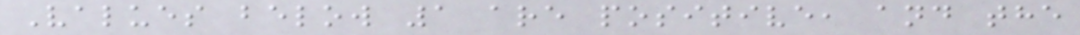Values below 1 are positive, and the
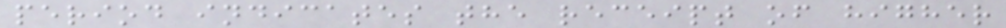period indicates the receipt of higher
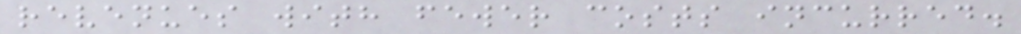revenues with fewer costs incurred.
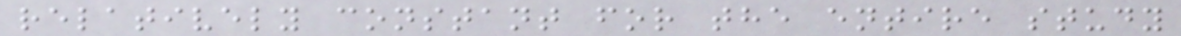relatively constant for the entire study
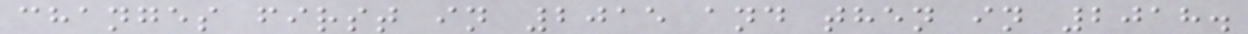changes first in 2015 and then in 2018.
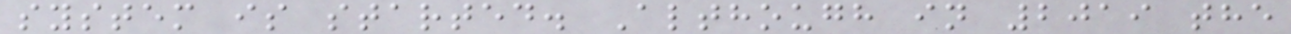system is started. Although in 2019 the
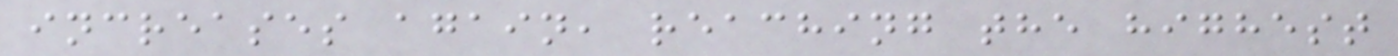increases again, reaching the highest
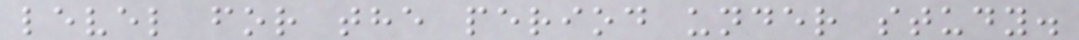level for the period under study.
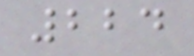224
